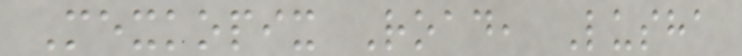Mexkopix Road, Lusha
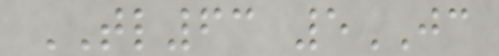TL63 5JC
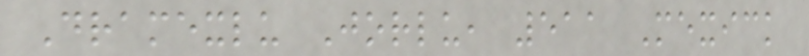Dramexlu Jorlu, 511 Mexick
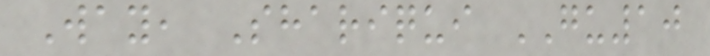Way, Shariqui GU10
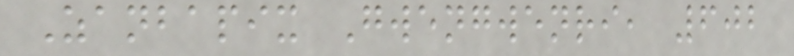Zanbapix Gwengwenri, 602
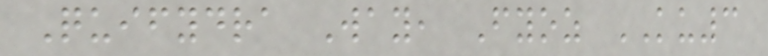Quifydra Way, Fyoz KU3
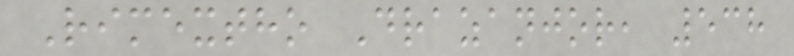Rimextho Drazanjor, 538
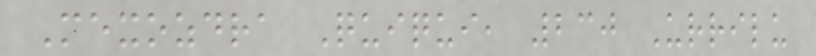Mexozdra Quiqui, 230 Urrilu
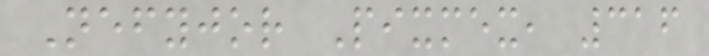Nefyjor Pixmex, 316
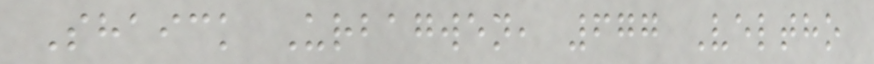Shaick Urbagwen, 677 Veltho
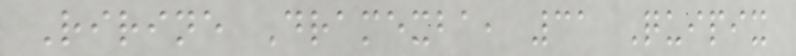Ririne Dramexba, 31 Quipix
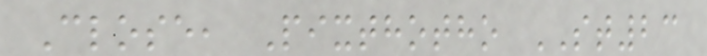Close, Pixthotho ST23
